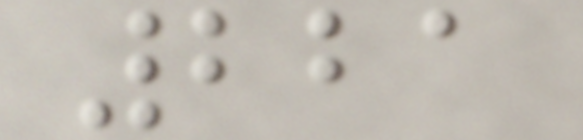221
